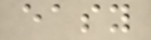easy
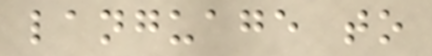language to
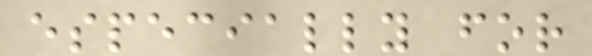especially for
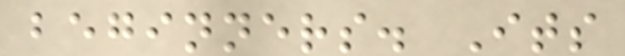beginners. Its
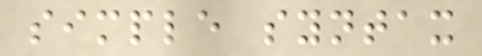simple syntax
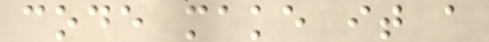code make it a
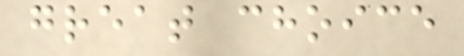great choice
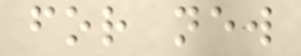for new
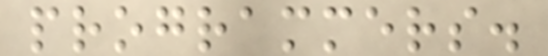programmers.
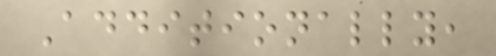Additionally,
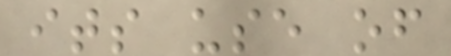its use of
